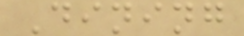Dining
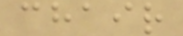chair
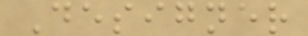Designer
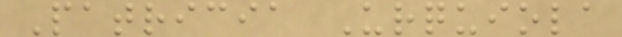Patricia Urquiola
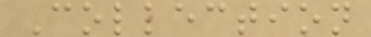Collection
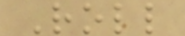Roll
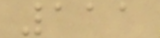111
